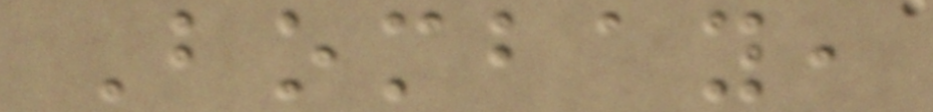Bombay,
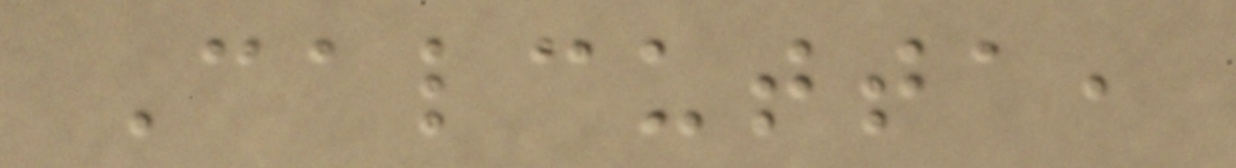Calcutta,
